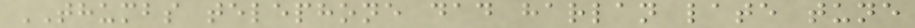THUMBS telephone dad harlan late tune
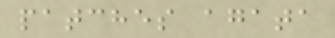patches agata
